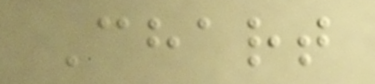Chart
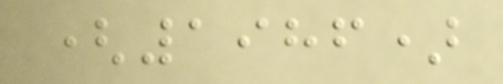(1986)
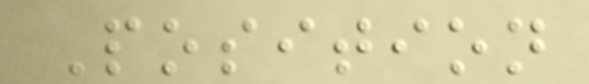Position
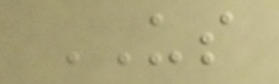US
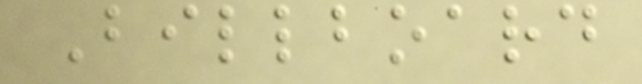Billboard
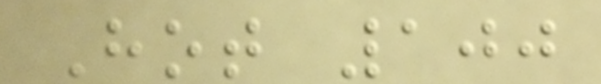Hot 100
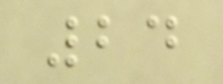24
